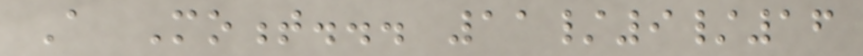A Moment... 11/9/16
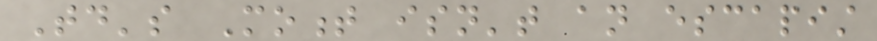Today's Moment isn't an escapist
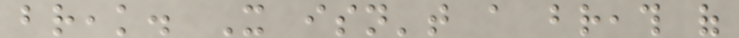break. It isn't a breath of
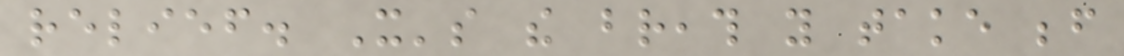relief. It's the breath you take before
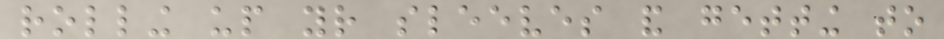rolling up your sleeves and getting to
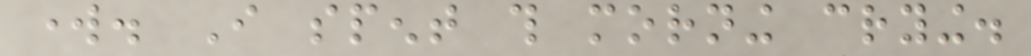work. I spent this morning crying.
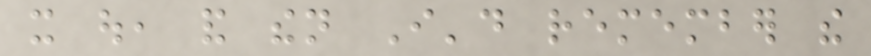it out, and then I'd remember the
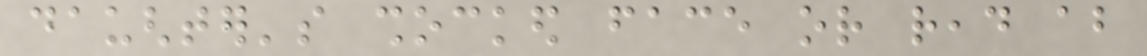daughter's shocked face or read about
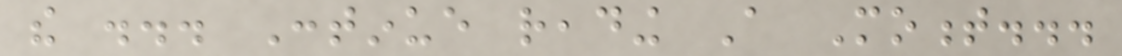the ... Continue reading A Moment...
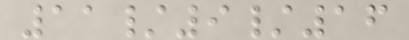11/9/16
